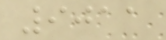9011
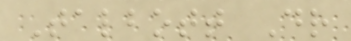Talbott Dr
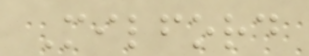Milford
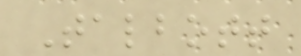Talbott
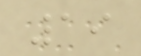19
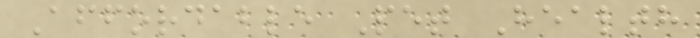Affordable Pet Health
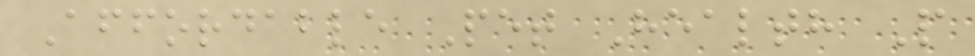Affordable Pet Health P
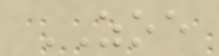ZOE
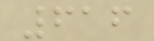616
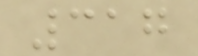317
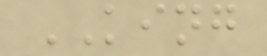KING
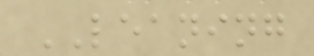LEANING
